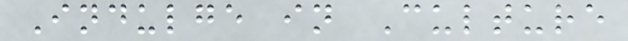Indulge in Culture
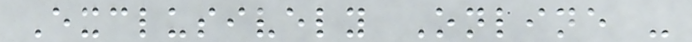Exclusively Online -
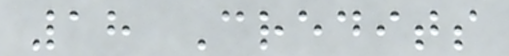18 Credits
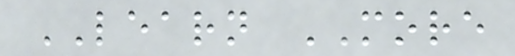LEARN MORE
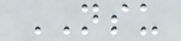NSU
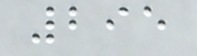295
